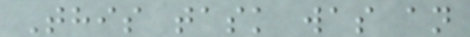This task was an
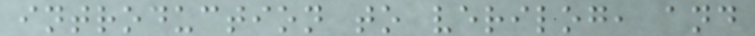introduction to verilog, and
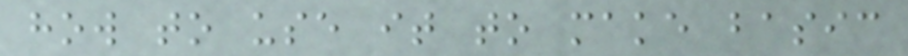how to use it to make basic
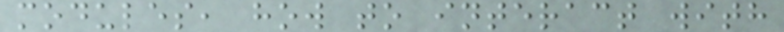modules, how to interact with
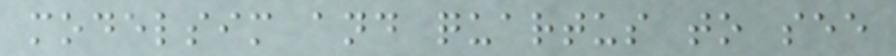modelsim and quartus to see
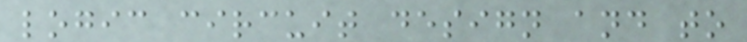logic circuit design and to
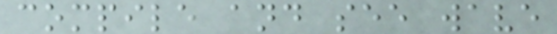compile and see wave
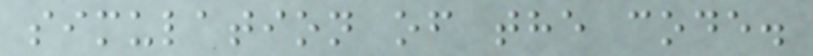simulation of the code.
